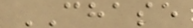CHASE
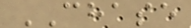CHASE
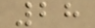28
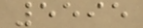5595
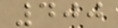400
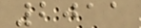2011
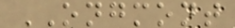ONGMONT
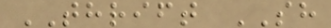THRIFT SH
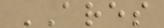ARES
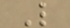L
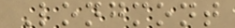Longmont
